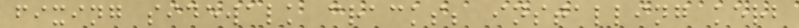fixing sidewalk cracks; installing kerb
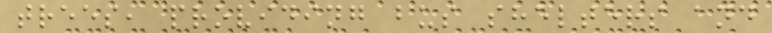trees, providing bus shelters and
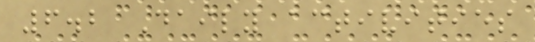6.2 Daily activities
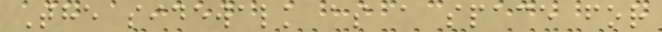The sidewalk as a space for
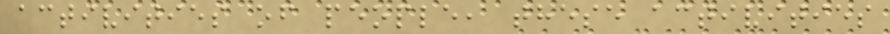activities of people, these activities
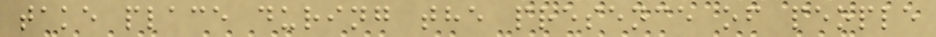take place during the presence of people
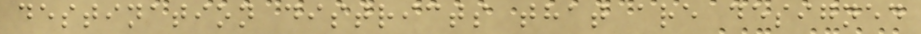destination districts that are designed
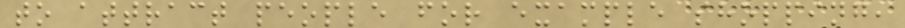to attract people for example shopping,
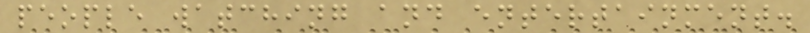people watching and entertainment.
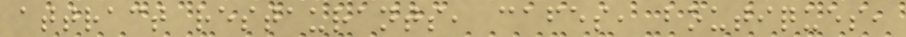attract restaurants, cafes, boutiques,
